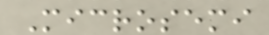Microsemi
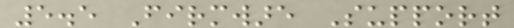5.5 Firmware Support
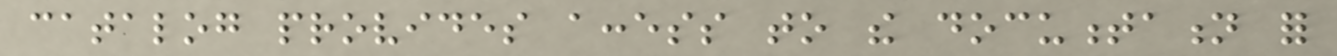catalog provides access to the documentation for
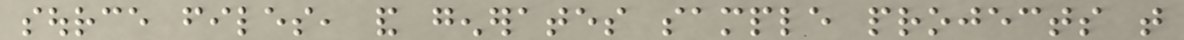source files, and generates sample projects that
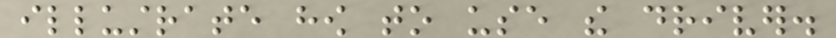illustrate how to use the driver.
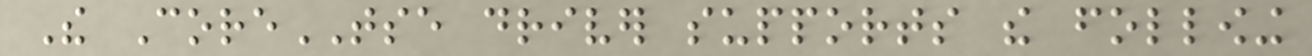The CoreTSE driver supports the following
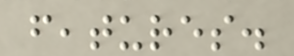features.
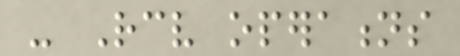- Receive operations
